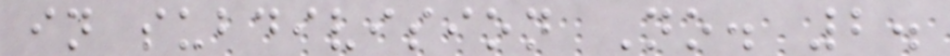in subdivision No. 2.
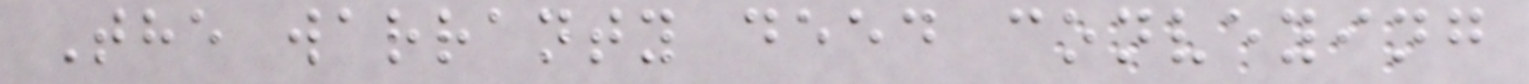The warranty deed conveying
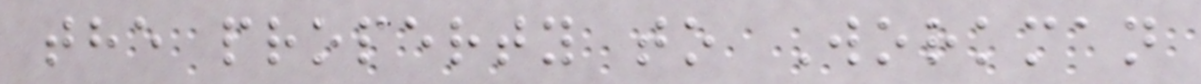the property to Workman
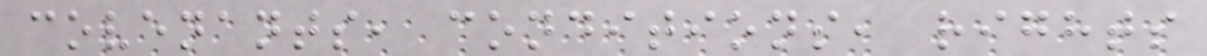covenants, conditions, rights
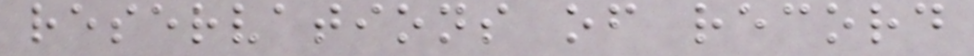reservations of record
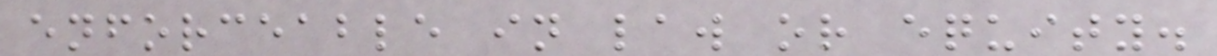enforceable in law or equity.
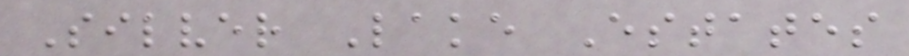Silver Lake Estates
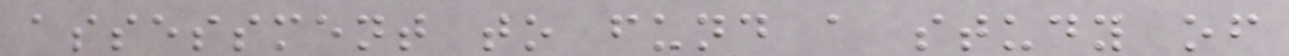assessment to fund a study of
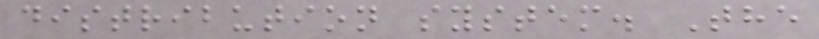distribution system. The
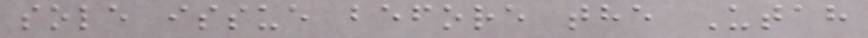sole issue before the Utah
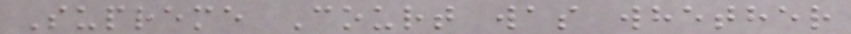Supreme Court was whether
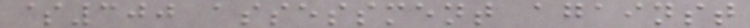$300 assessment against
